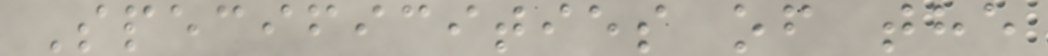Specificities of the
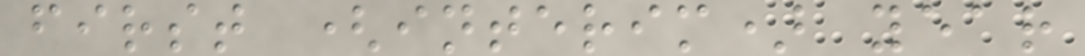first (interim) year
